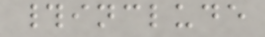#include
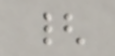{
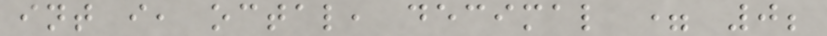int i, octal, decimal = 0;
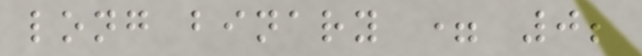long binary = 0;
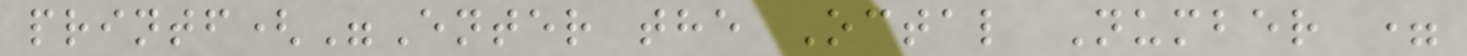printf("Enter the Octal Number =
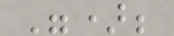");
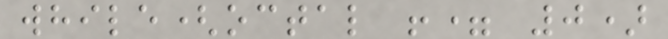while(octal != 0)
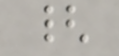{
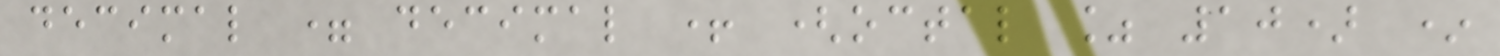decimal = decimal + (octal % 10) *
